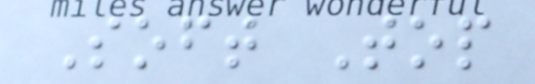Soft Top
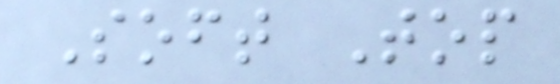Soft Top
